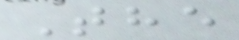The
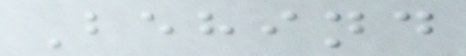Behind
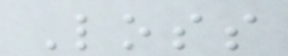Loss
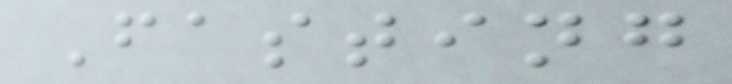Fasting
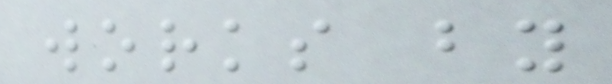works by
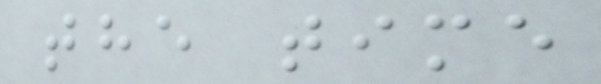the time
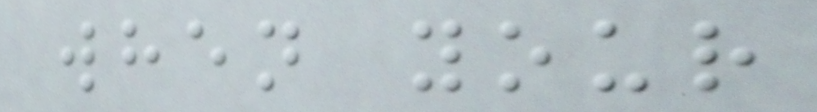when your
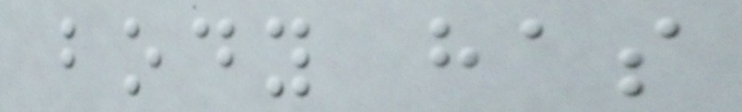body has
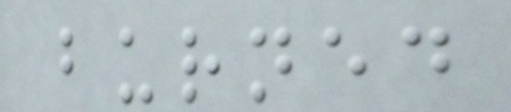burned
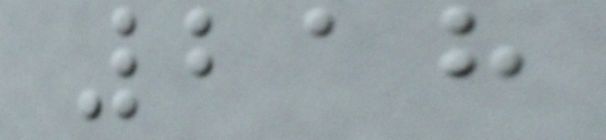218
